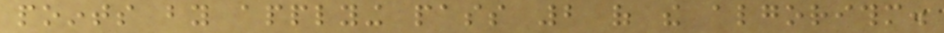points by applying pass 2 of the algorithm.
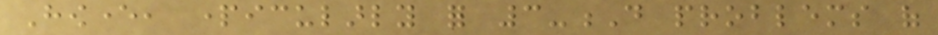However, particularly for 3-D problems of
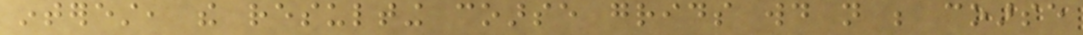interest, the resulting coarse grids would not be coarse
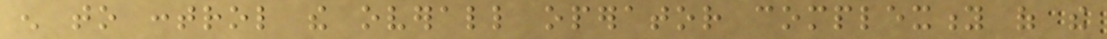enough to control the overall operator complexity of the
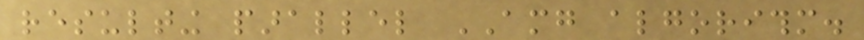resulting parallel AMG algorithm.
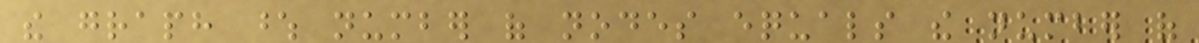the graph whose number of nodes equals the number of
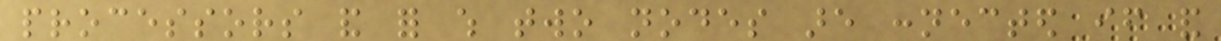processors and for which two nodes are connected if and
